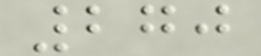270
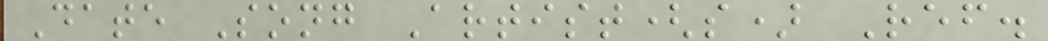Date Song Artist(s) Ref.
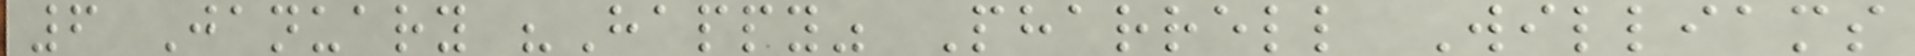6 January "Happy" Pharrell Williams
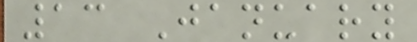13 January
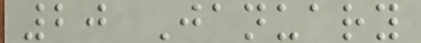20 January
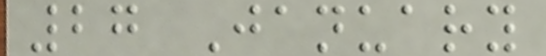27 January
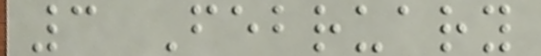3 February
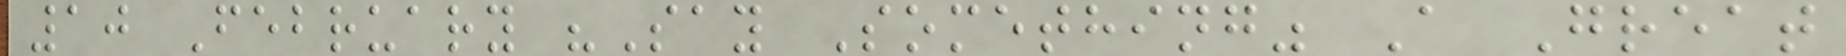10 February "Say Something" A Great
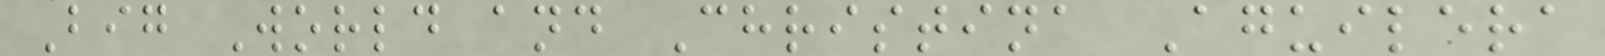Big World and Christina Aguilera
